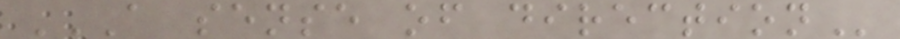A SENSE OF DIRECTION
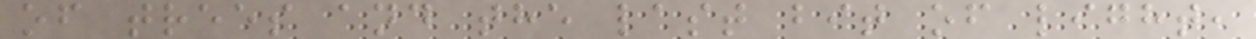of trees and the last bit of light,
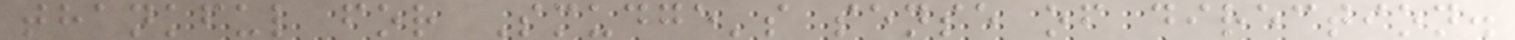thankful for Smudge's sense of direction.
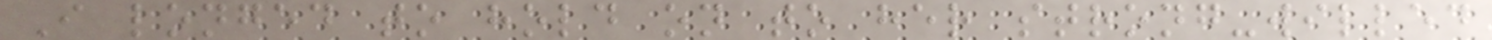I longed to hold on to her strong-willed
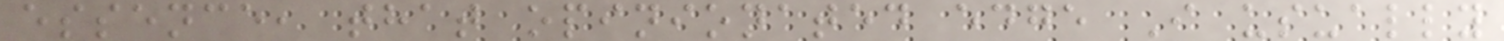essence, that opinionated edge I usually
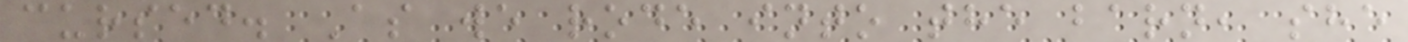cursed. As we rode into the barn, she
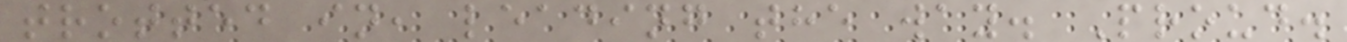trotted in, leading the way. Proud.
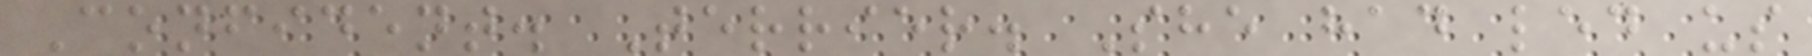Confident. Terrier. She had led us
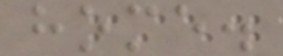home.
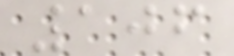106
